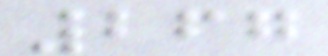267
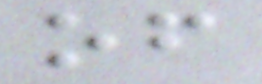of
